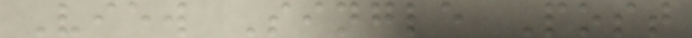View Single Post
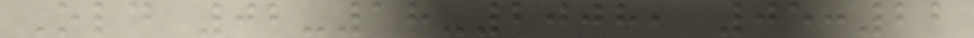Old 02-18-2008, 05:22
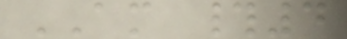AM #4
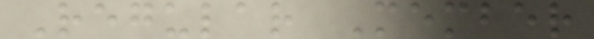Regular Member
